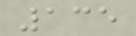135
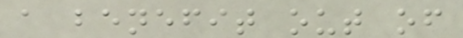a benefit out of
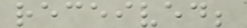received;
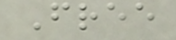Free
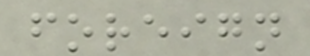foreign
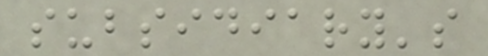subsidiary's
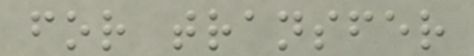for transfer
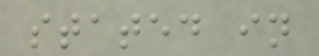stated in
